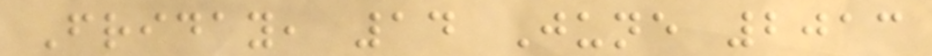Friday, 14 June 2013
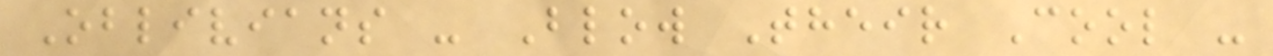Oblivians - Blow Their Cool -
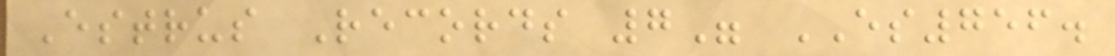Estrus Records 7" ES756.
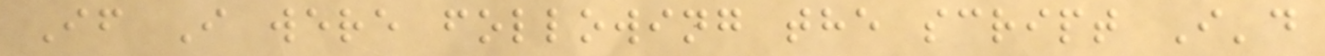If I were following the script I'd
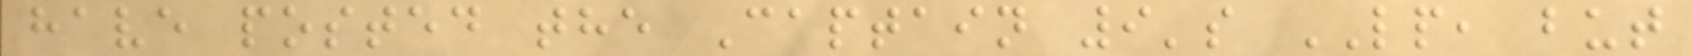have posted the Captain 9's LP, but
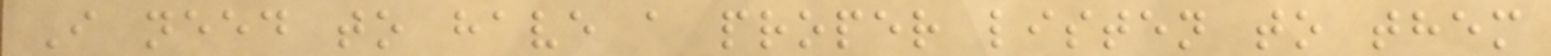I need to have a proper listen to them
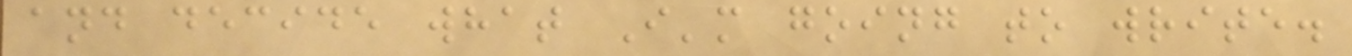and decide what I'm going to write.
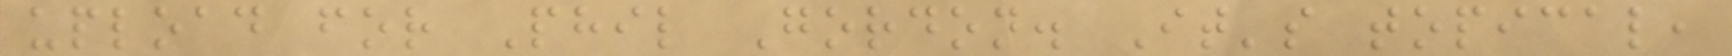upload for Phil Gordon. It's topical,
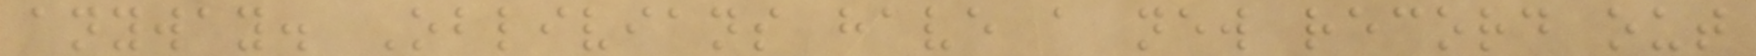anyway. Oblivians have a new record out
